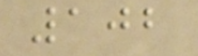102
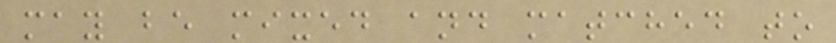may be mixed and matched to
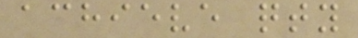achieve qty
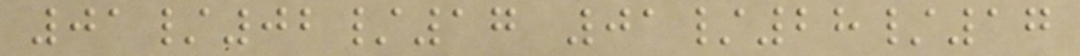01/02/17 01/28/17
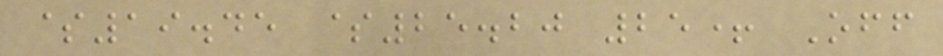$19.45 $25.20 25+ Off
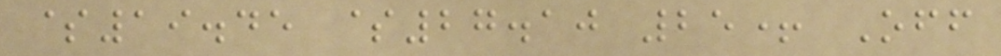$19.45 $27.10 25+ Off
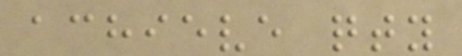achieve qty
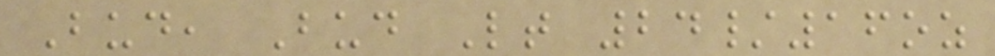Bud, Bud Lt 24/16oz
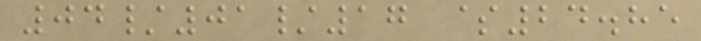04/01/17 $24.85
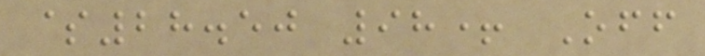$28.50 98+ Off
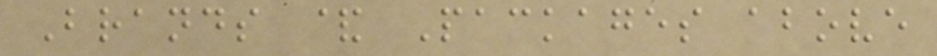Brands & Packages above
